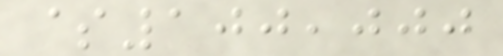$100,000
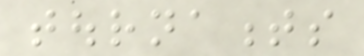tournaments
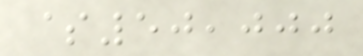$50,000
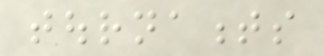tournaments
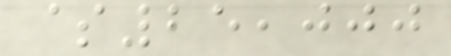$25,000
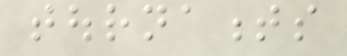tournaments
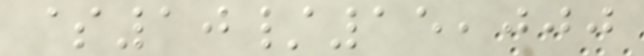$10/15,000
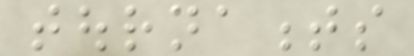tournaments
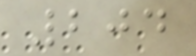204
